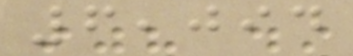6,094
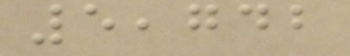5,742
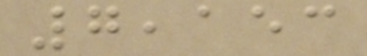7,153
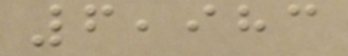6,983
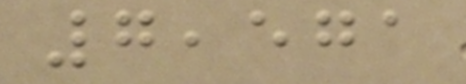7,571
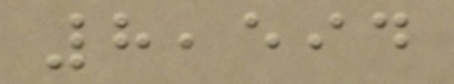8,594
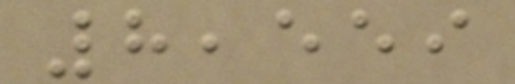8,559
